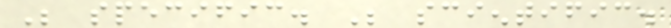Be specific. Be scientific.
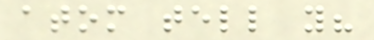atom tell you?
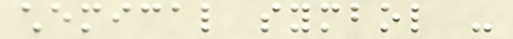chemical symbol -
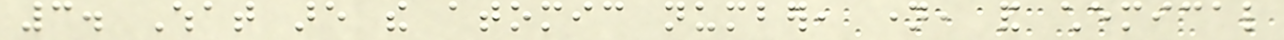3. What are the atomic number, name, and chemical
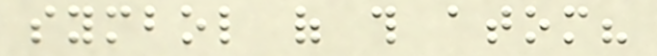symbol of this atom?
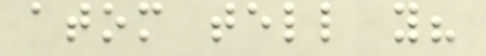atom tell you?
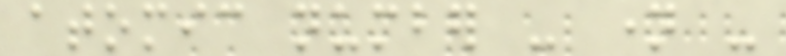atomic number - name -
